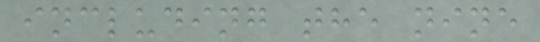including the nine
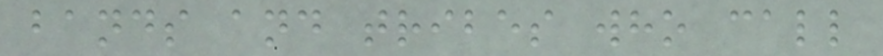bands and tribes who call
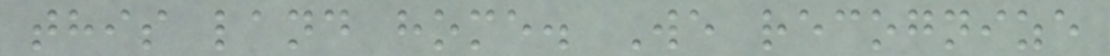this land home. We recognize
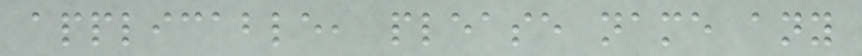applicable, please name any
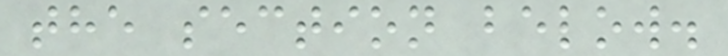the section below.
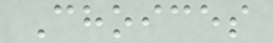Choices
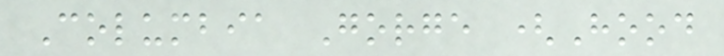Columbia Gorge (Hood
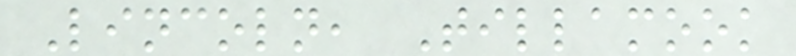Lincoln, Tillamook
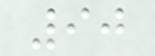90
